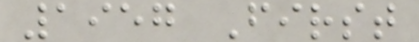1957 First
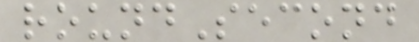roundSecond
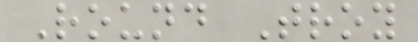Round Troy
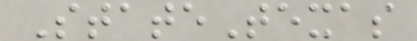StateTexas
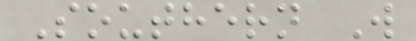Southern W
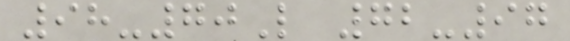98-70L 72-97
